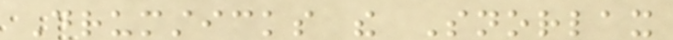Drumsticks the Snorlax
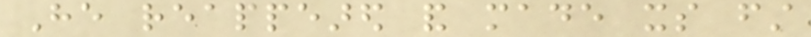He reappeared and made its first
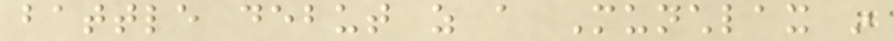battle debut as a Munchlax in
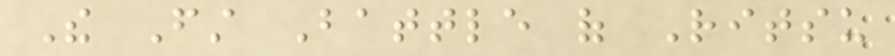The First Battle of Ritsu
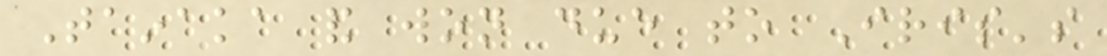Tainaka and won due to Iris's
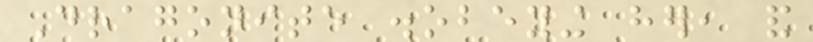Dragonite disobeying her, and
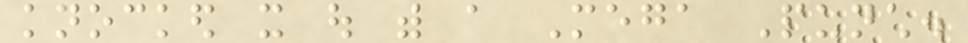knocked it out with a Mega Punch.
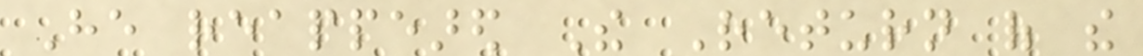He reappeared The Return of the
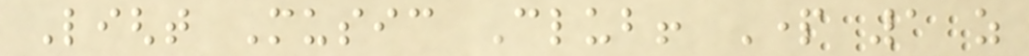Light Music Club! Part 1 as
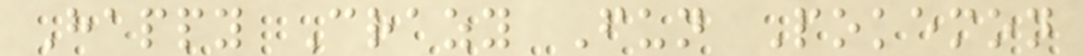Happy Crazy Fun Pokemon
